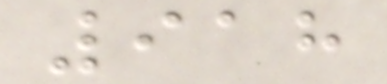918
